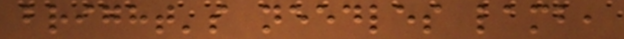bright's needles lamb,
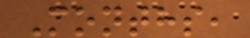Months,
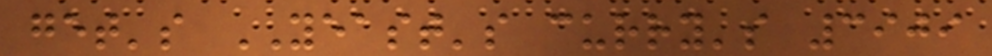get's YEAST's curry's 3909
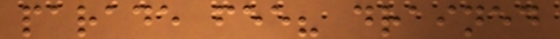parade fee? drained
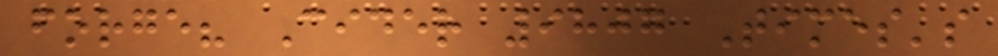forge? Cider 9807 Times's
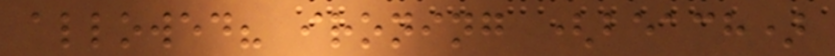allowed? ironing (beach)
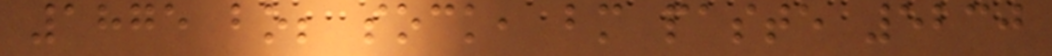1875 bo; sock, bm paste 5230
